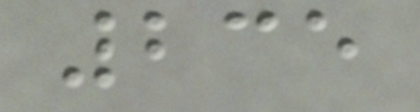235
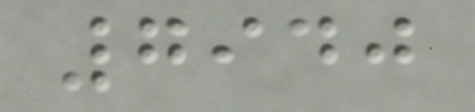7940
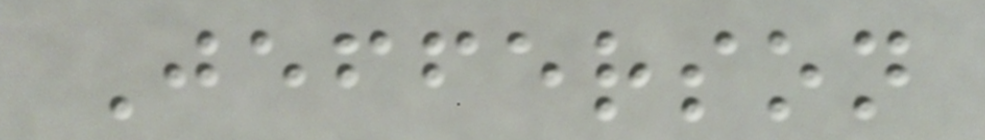Jefferson
